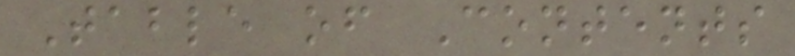Table of Contents
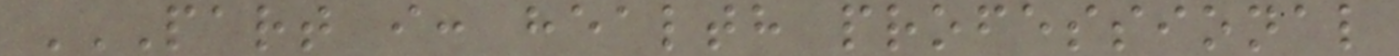PART I: HEALTH PROFESSIONAL
